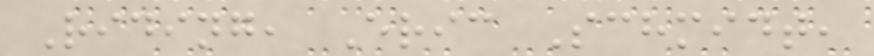Riding, Eric Schmidt,
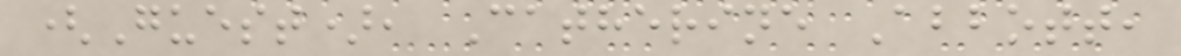(Guest), Catherine Abbott,
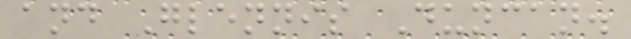and Glennis Duncan.
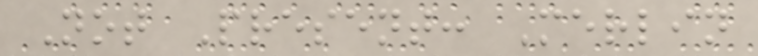Not Present: Merlin
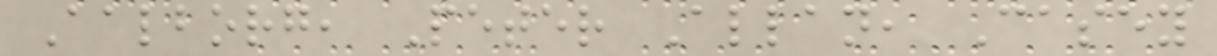Aalborg, Peter Allan, Casey
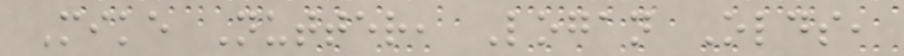Mike Nutter, Logan Olds,
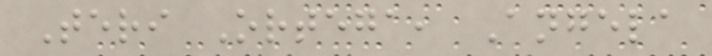Teri Ortega, Angela
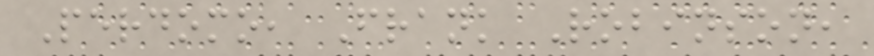Perdomo, Frank Robinson,
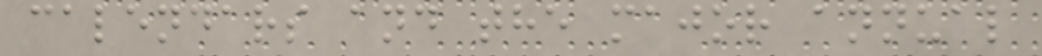calendars and the major annual
